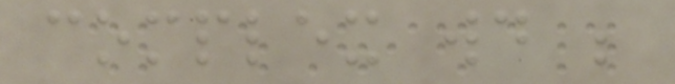complex would be
